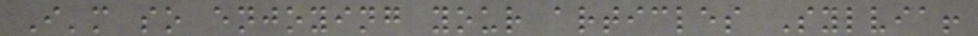I'm so enjoying your articles Sylvia!
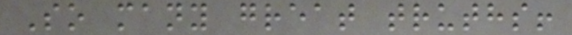So many great truths!
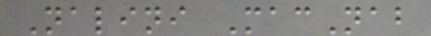Nalini MacNab
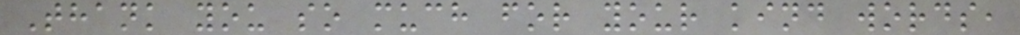Thank you so much for your kind words,
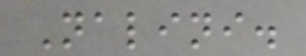Nalini.
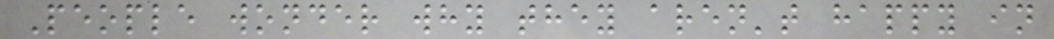People wonder why they aren't happy in
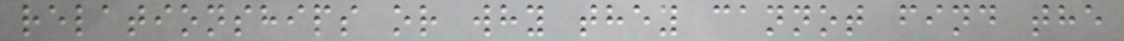relationships or why they cannot find the
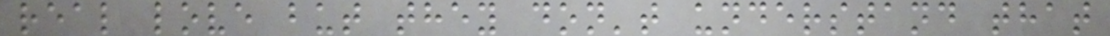real love but they don't understand that
